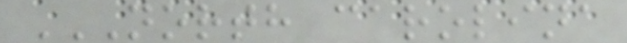NORTH CAROLINA
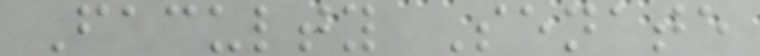Faculty Senate
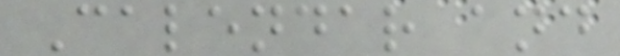Calendar and
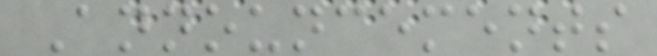Announcements
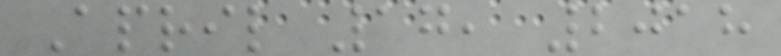April 17, 2018
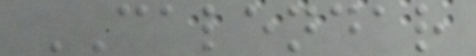CALENDAR
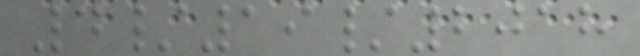4/19/2018
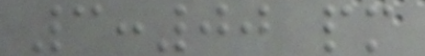3:00 pm
